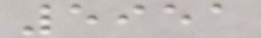5951
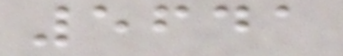5641
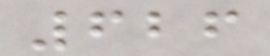626
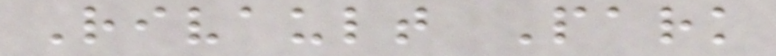Rivault Park
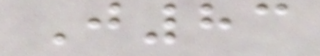J83
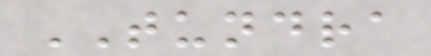TUNDRA
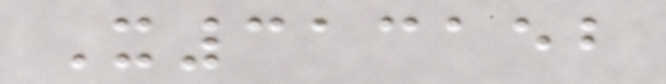X313152
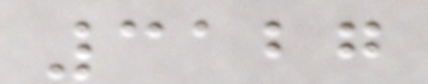3127
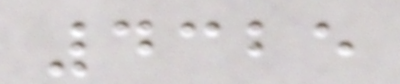4325
